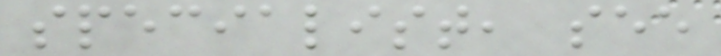specialist, see
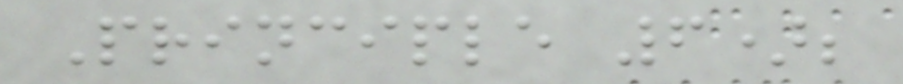Principle 6);
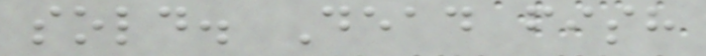sold. Dead fish
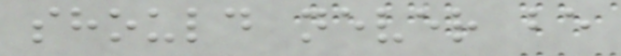should never be
